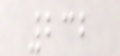232
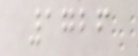1726
